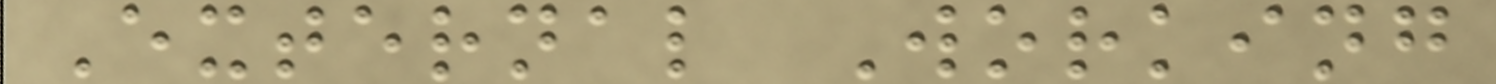External Working
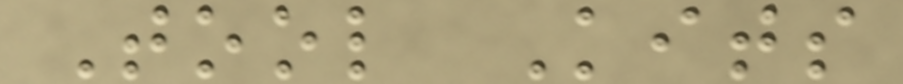Tool Kits
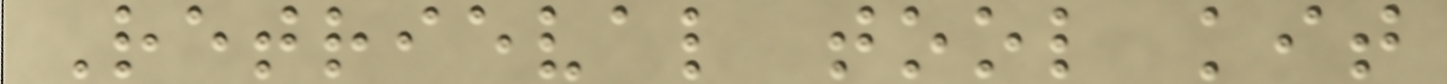Retrieval tool kit
